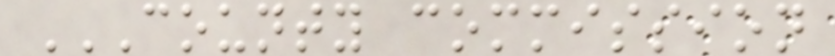COUNTY COMMISSION
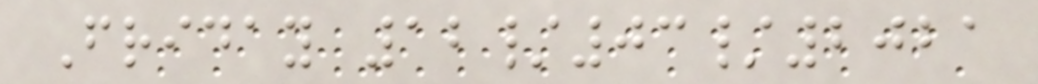Friday 12/03/2021
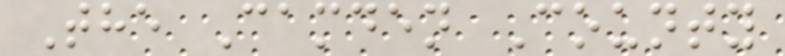The Camden County
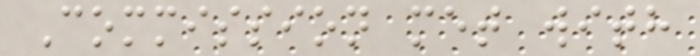Commission met with
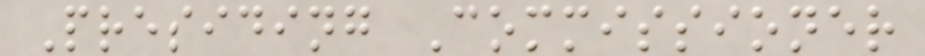Presiding Commissioner
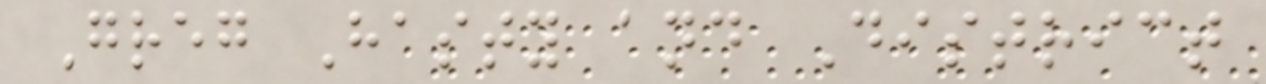Greg Hasty and District
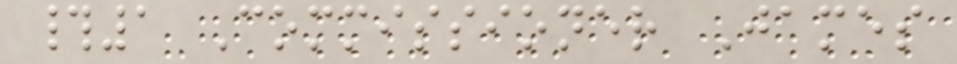#1 Commissioner James
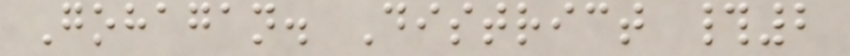Gohagan. District #2
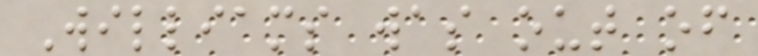Williams was out of
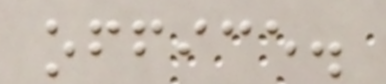office.
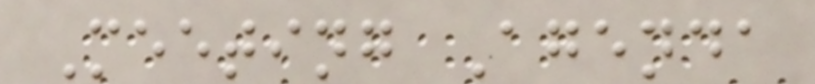Meeting Agenda
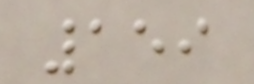159
